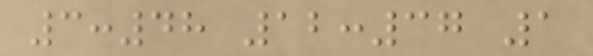3:48 12:37 1
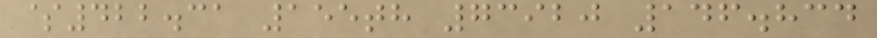$422.31 155th 73920 146.834
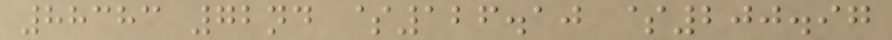88383 72nd $126.10 $200.97
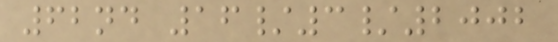62nd 16/3/2002
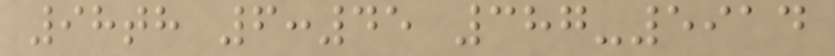98th 6:45 387-5914
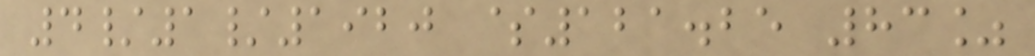4/1/1920 $121.25 83%
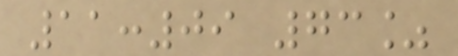11:09 73%
